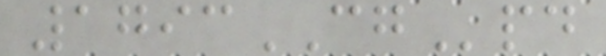1793CGpd
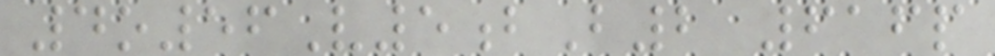4o56V5bB2 616p
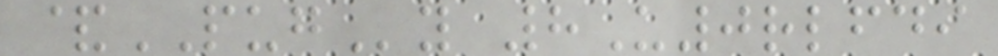&PUGy 8U0rlfdi
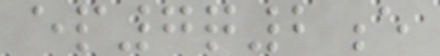ep7q2e
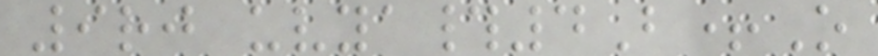9rj uvya#4B+O
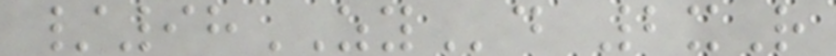/98ZYd 2xR
